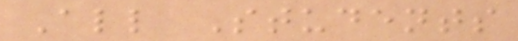All Students
